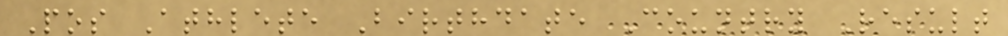Pos Athlete Birthdate Country Result
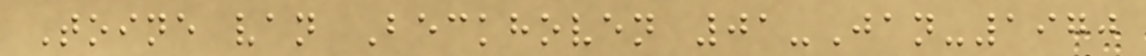Toine van Beckhoven 01-Jan-1970
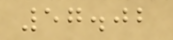57.02
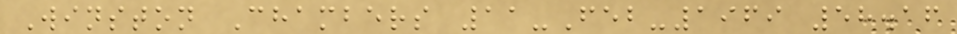Winston Chambers 11-Feb-1969 58.16
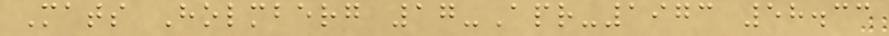Mats Holmberg 17-Apr-1973 58.33
